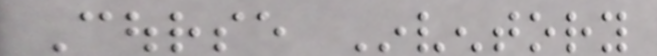Course Inventory
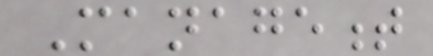Management
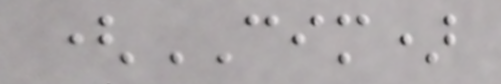(CIM)
